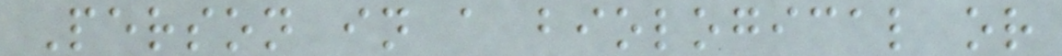Person in a biological or
